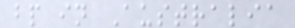bp in Australia
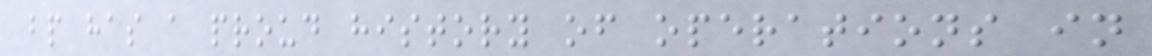bp has a proud history of operations in
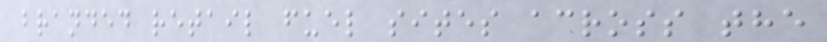branded retail fuel sites across the
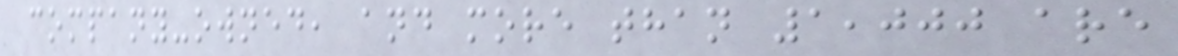company-owned, and more than 1,000 are
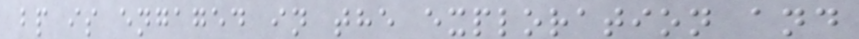bp is engaged in the exploration and
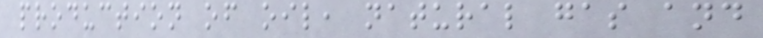production of oil, natural gas and
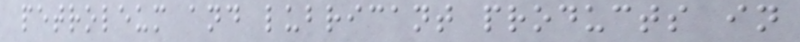petroleum and lubricant products in
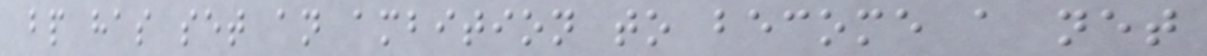bp has set an ambition to become a net
